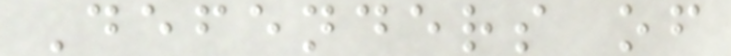Defenders of
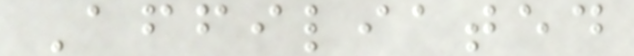Affiliated
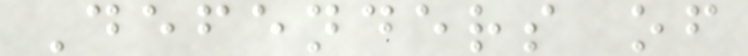Defenders of
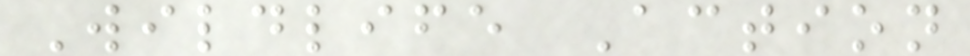Wildlife Action
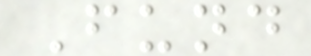Fund
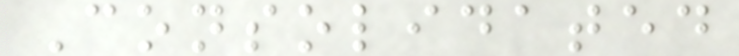Consolidated
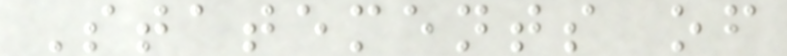Statements of
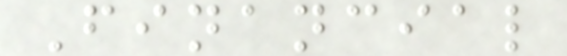Financial
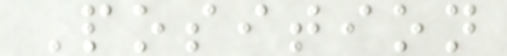Position
